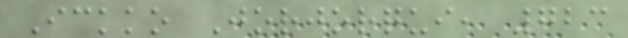Ickko Jorjorqui, 723
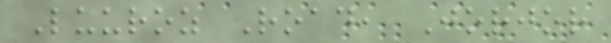Luuroz Road, Jorjor
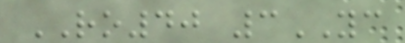RO40 3YC
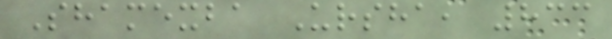Shamexba Ursha, 833
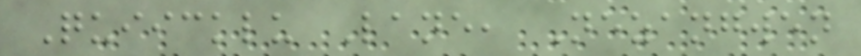Quiicklu Lane, Nezangwen
